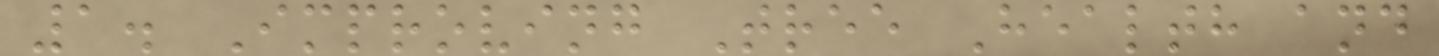1. Improving Tree Health and
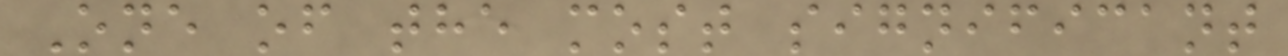One of the most significant
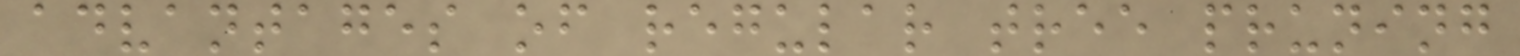advantages of regular tree pruning
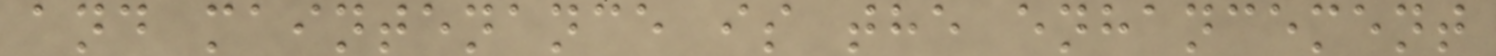and maintenance is the enhancement
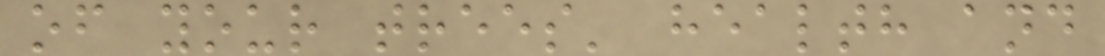of your trees' health and
